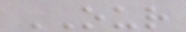OUR
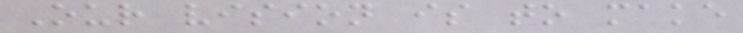Our vision is to make
